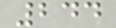244
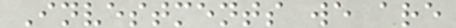Investments we are
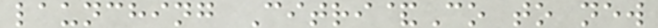launching Citri&Co to new
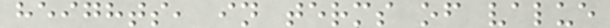heights, in terms of value
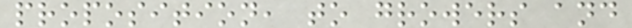proposition, to growers and
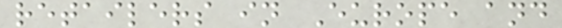retailers in Europe and
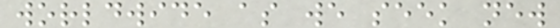worldwide as we seek new
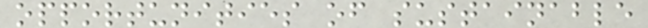opportunities of sustainable
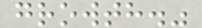growth."
